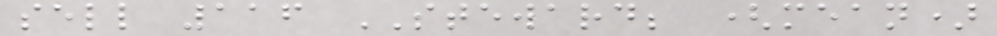sell 116 STEWARD; (mean)
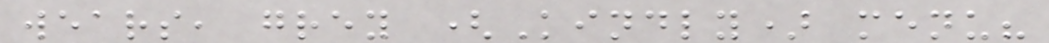wears, grey (Kindly) menu?
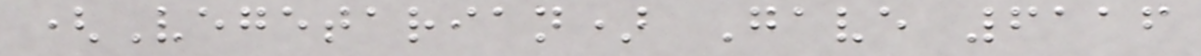(Vegetarian) Gave 6116
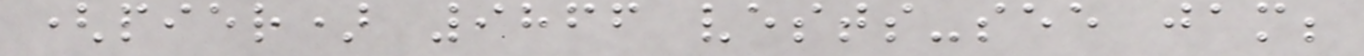(pier) 9866 vests-see jam;
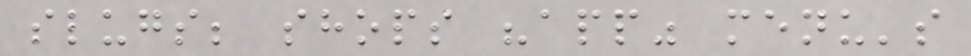slugs; shops "app" menu's
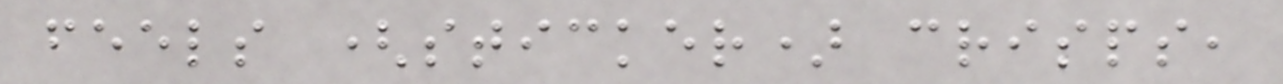feels (sticker) crisps,
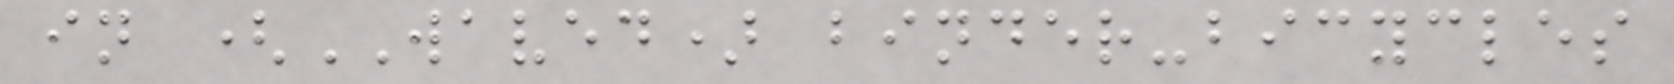in (WAVED) binder-bicycles
